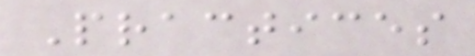Practices
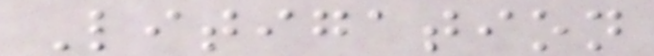Litigation
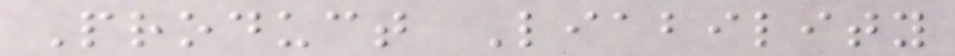Product Liability
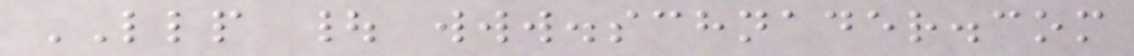LLP | www.schnader.com
